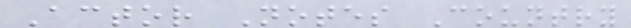Actor Notes Country
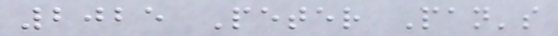2025 Peter Pan's
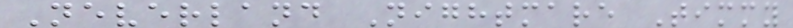Neverland Nightmare Timmy
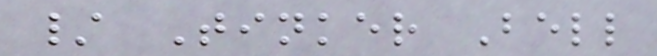/ Tinker Bell
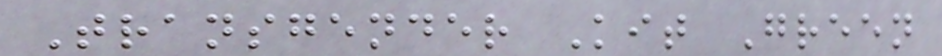Transgender Kit Green
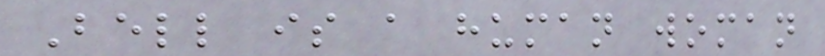Bell is a human woman
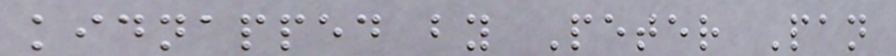kidnapped by Peter Pan
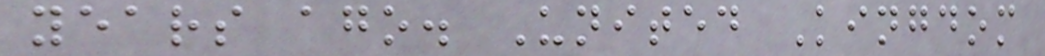years ago. United Kingdom
